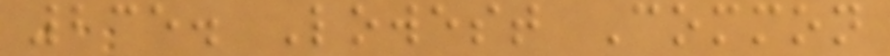235. Lowest Common
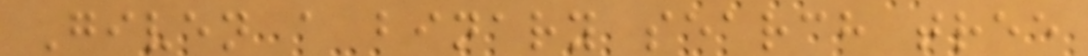Given a binary search tree
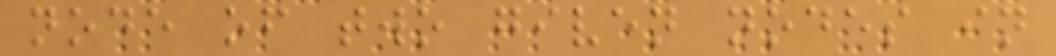node of two given nodes in
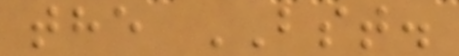the BST.
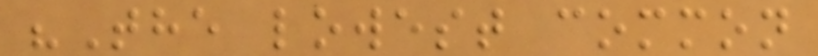"The lowest common
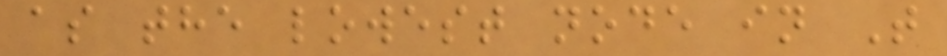as the lowest node in T
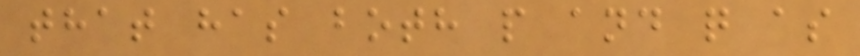that has both p and q as
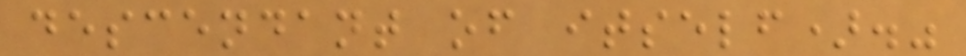descendant of itself)."
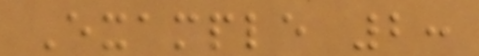Example 2:
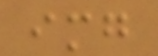img
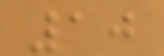10
